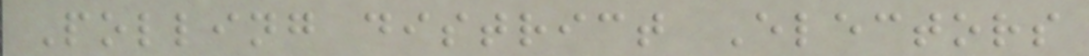Polling district Electors
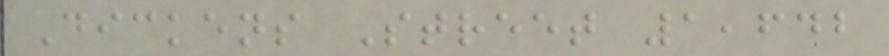Dickens Street 1,642
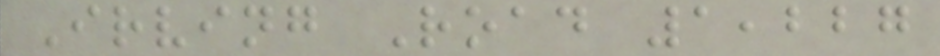Irving Road 1,227
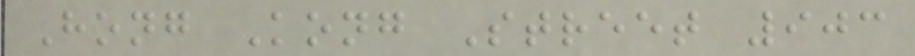Hong Kong Street 903
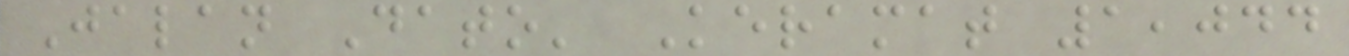Jalan Dato' Keramat 1,044
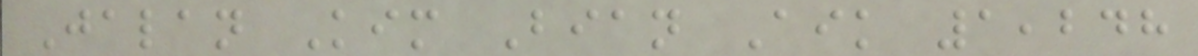Jalan Kim Bian Aik 1,248
